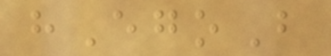hEgoB
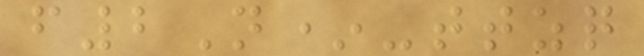f2N*-ttzq
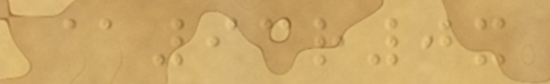@93r0x
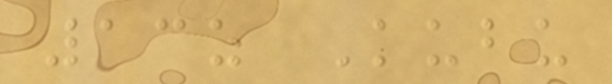13z Kubu
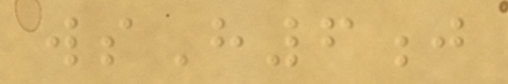wsH6j
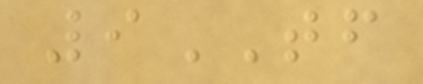9TF
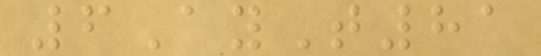6AyT81
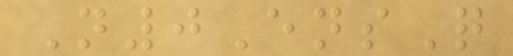N0EnsQ
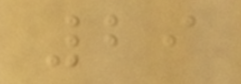29
